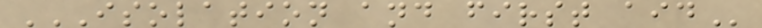ISOLATION AND FIRST AID
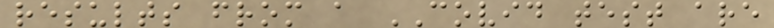results from a COVID test are
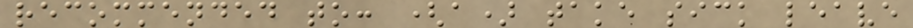recommended to: (a) take sick leave
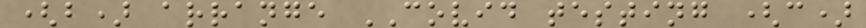(b) arrange COVID testing (c)
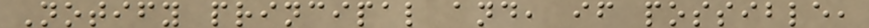Notify principal and, if possible,
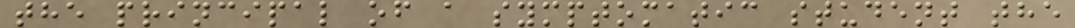the principal of a symptomatic student the
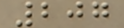207
